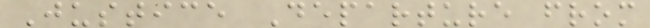Justice Departure from
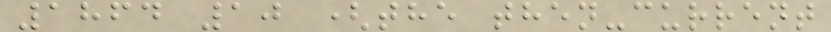1864 10 (the then-current
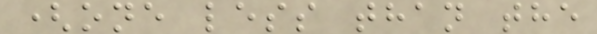(one less than the
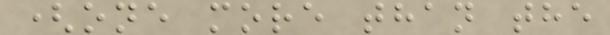(one more than the
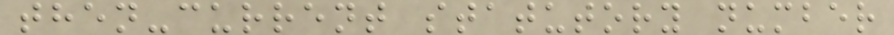then-current statutory number
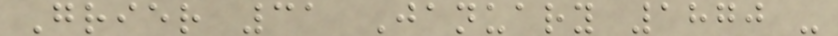Grier 31 January 1870 -
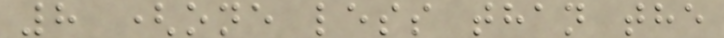8 (one less than the
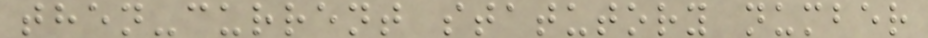then-current statutory number
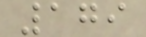179
